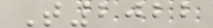T2022
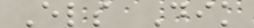Els Dik
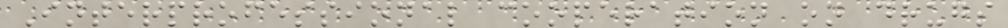Interprofessional cooperation on drugs
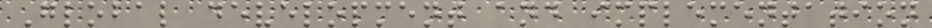Global development and implementation
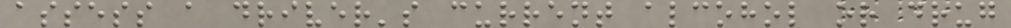assess a driver's current alcohol or drug
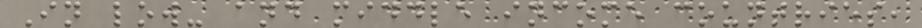In low- and middle income countries,
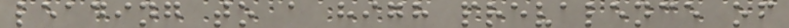leading to a high prevalence of
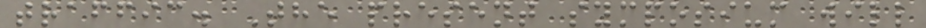traffic. The present symposium will
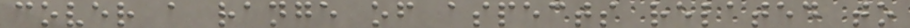cover a range of aspects related to
